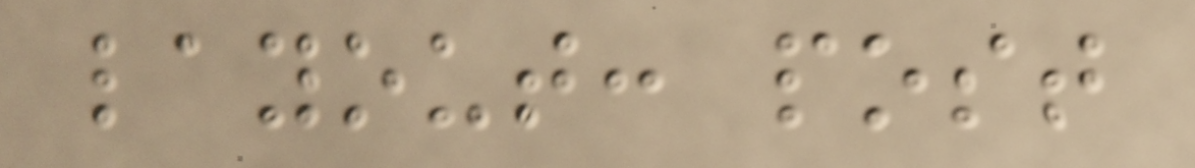layout: post
